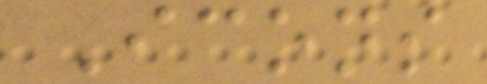Icons
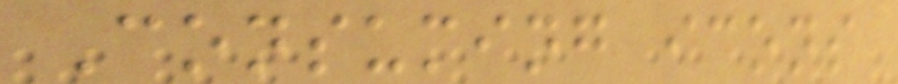Consuming icons
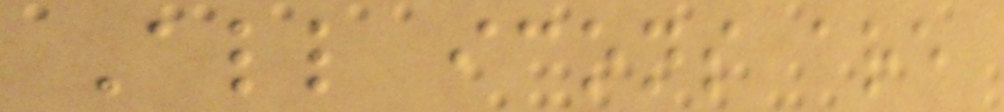All icons are
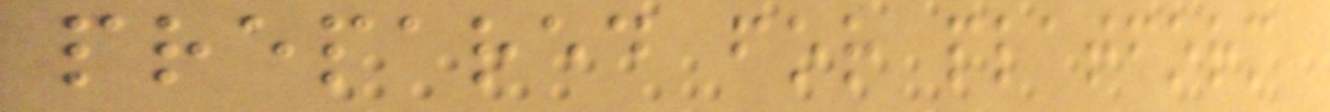prepared for platform
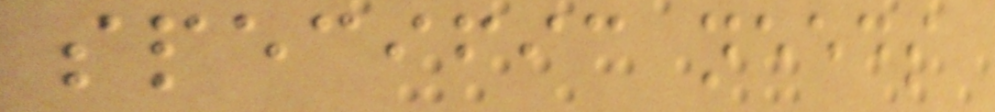specific needs
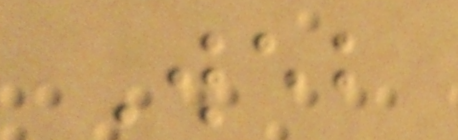Web
